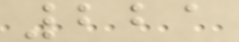221
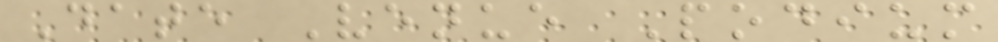Date Venue Podium
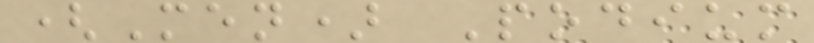(Men) Podium
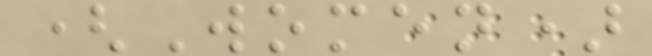(Women)
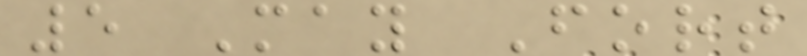5 May Fort
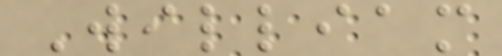William
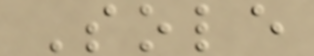Sole
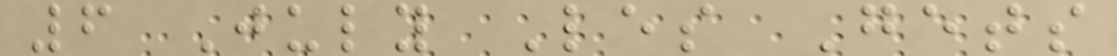6 July Les Gets
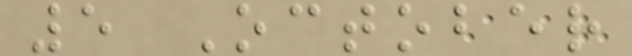5 October
